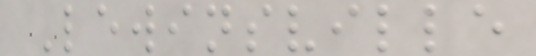Lewinsville
